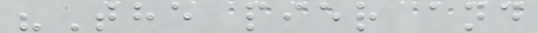"The pier and
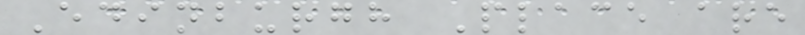Edinburgh Place are
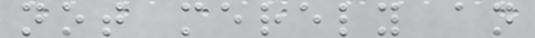not merely an
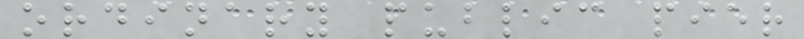ordinary public pier
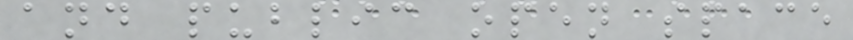and public open space
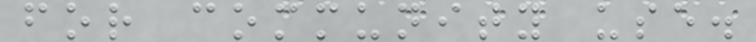for community use.
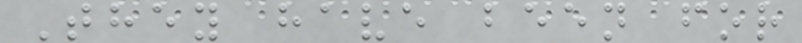They have been for
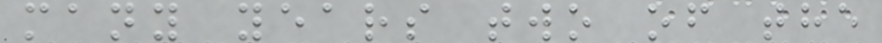many years two of the
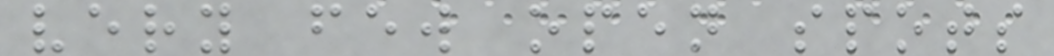very few open spots
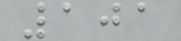101
